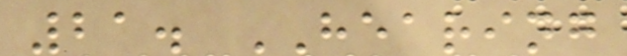21. HEARING
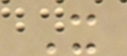X
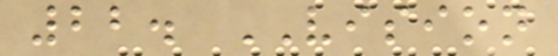22. VISION
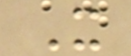X
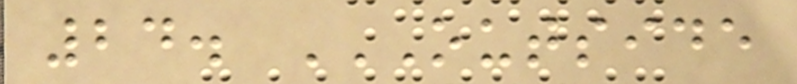24. OUTSIDE
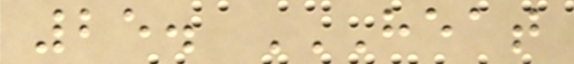25. HEAT
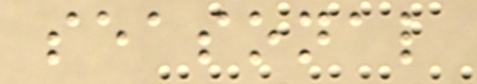seasonal
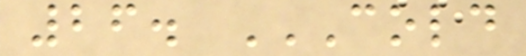26. COLD
